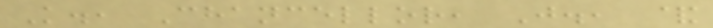K., Chancellor, J., &
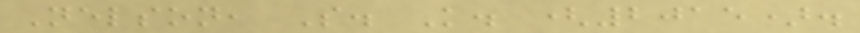Nelson, S. K. (2015).
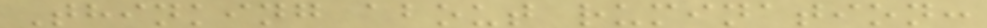Thinking about rumination:
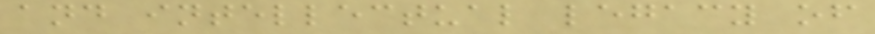and intellectual legacy of
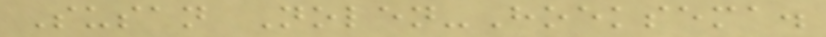Susan Nolen-Hoeksema.
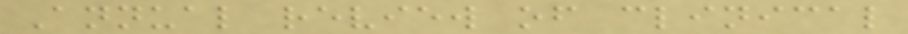Annual review of clinical
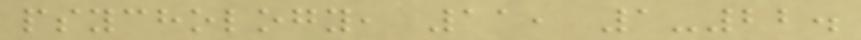psychology, 11, 1-22.
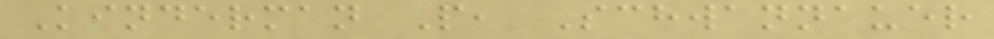Kinderman P, Schwannauer
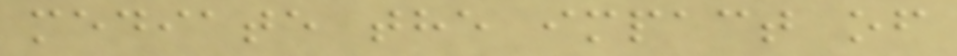mediate the impact of
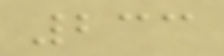233
